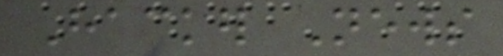Hacker News
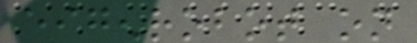eigenrobot on
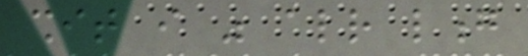shit i was already long
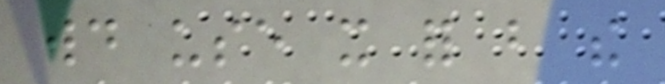would use it for but the
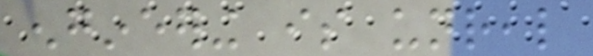engineering is unreal
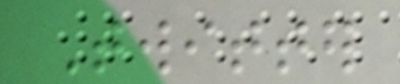Twitter
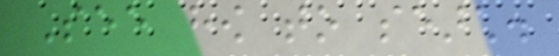See how to search.
